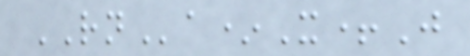RNa*X+J
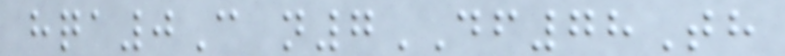hqa0C n7DF78Th
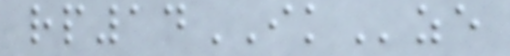rp14IKze
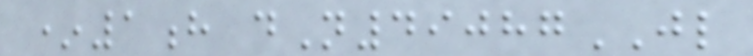*1h dN49087JL
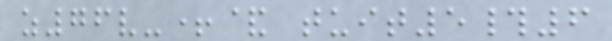z76v-+& tuit5#6
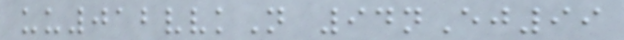uu012vvkN 94nEj99
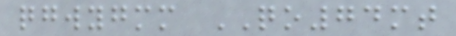qgwygmm QO74mt
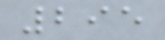295
